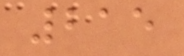215
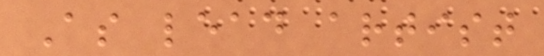As lead artist
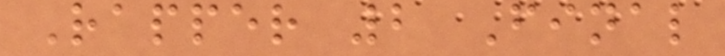Rapper 2 Final
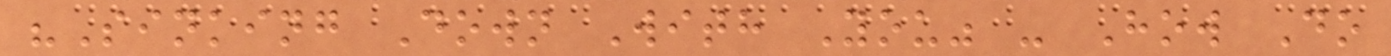"Sinking Down With You" - How Do
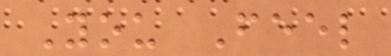You Feel
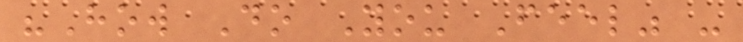"How Do You Feel" -
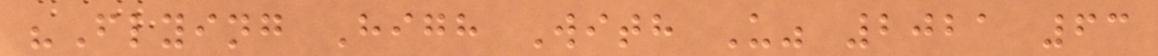"Flying High With U" 2021 63
